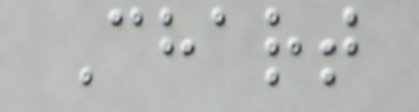Chart
